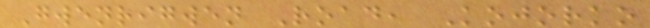Gwenrigwen Road, Kojorko
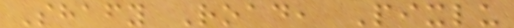Shafy Road, Pixlu
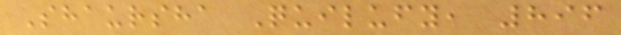Shaursha Quilufy, 896
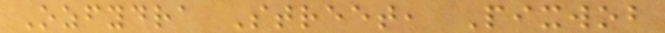Ozfydra Street, Pixwob
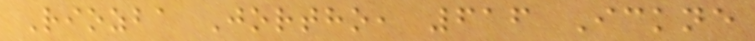Riozba Jortho, 616 Ickne
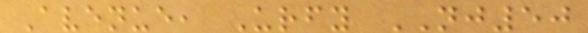Avenue, Urfy NJ50
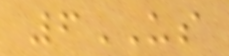6US
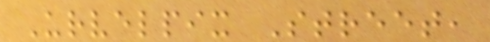Urvelpix Street,
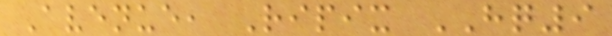Avenue, Ripix HQ9
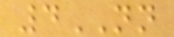4NN
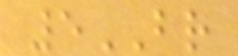5BR
